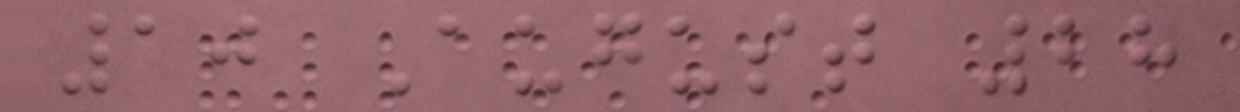10 August 28
